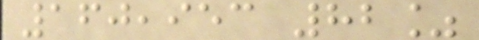160,953 82%
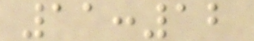11:12
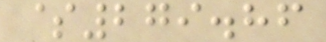$279.86
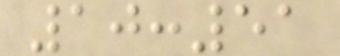10:51
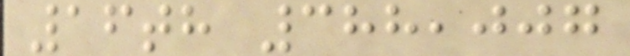16th 388,007
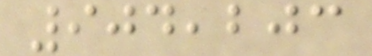904,203
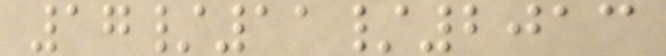17/11/2013
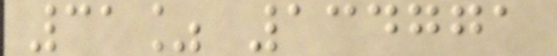31% 134771
